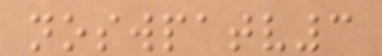noswpatv3
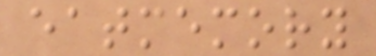eatmemory
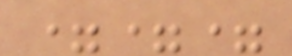===
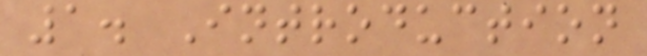1. Introduction
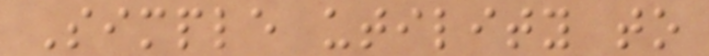Simple utility to
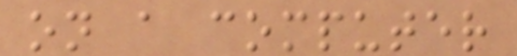on a computer
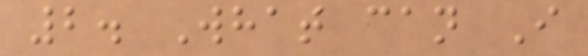2. What can I
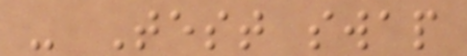- Test swap
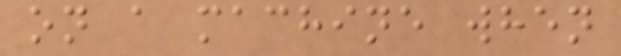on a machine when
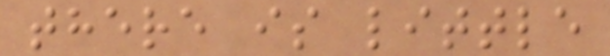there is little
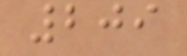209
